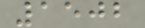1502
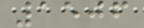1506
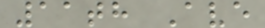11th Ave
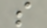s
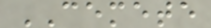CEMETE
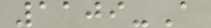1109-A
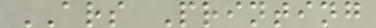ARS Printing
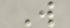W
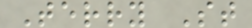Terry St
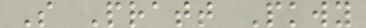S Pratt Pkwy
